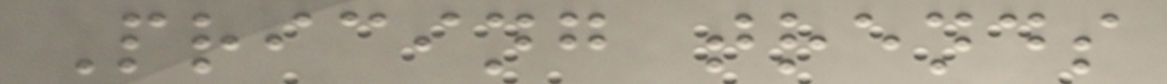Pricing trends
